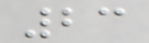23
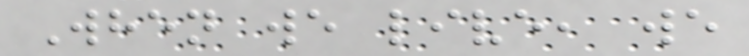When we live, we
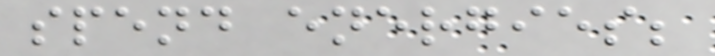spend energies;
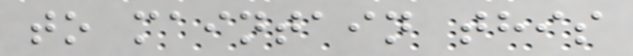to maintain this
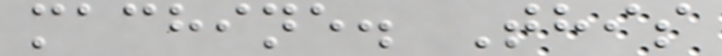machine. This
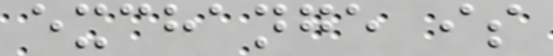exchange is
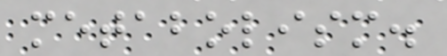metabolism.
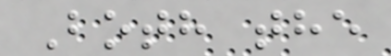Both the
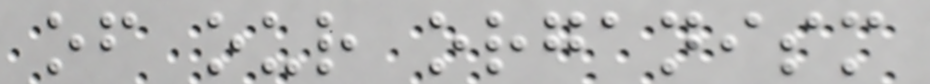of our organism
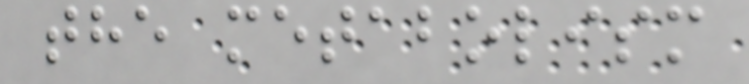the metabolism
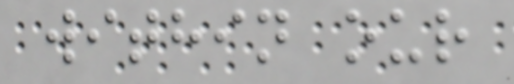within our
